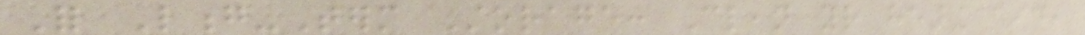For Long-Term Storage: Clean your hearing aid,
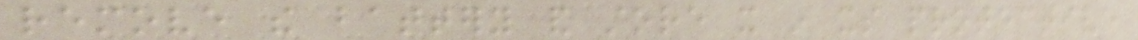remove the battery and store it in its protective
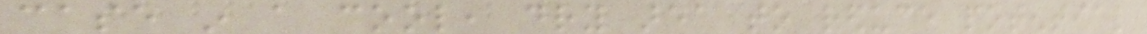case in a cool, dry area to reduce potential
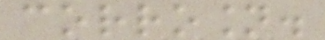corrosion.
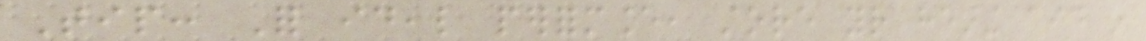Tip: For ideal performance, store your hearing aid in
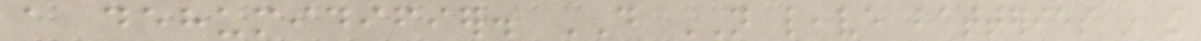a dehumidifier. DO NOT leave batteries in the
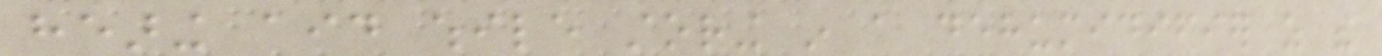hearing aid while storing in a dehumidifier as the
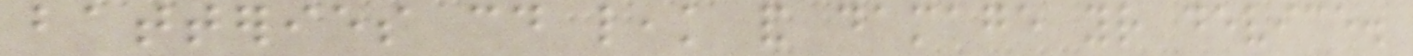batteries could leak and damage your device.
